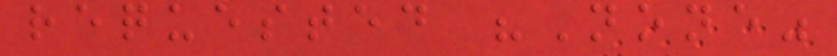requested "None"
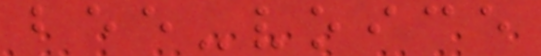bee-voice
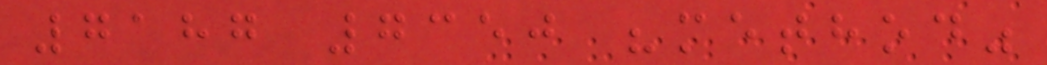7187 7350 "method"
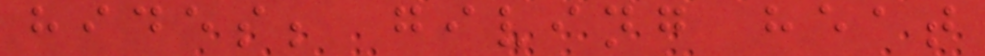hides; giving heat
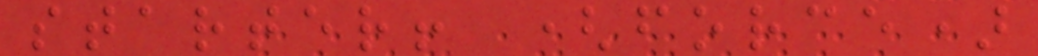starter! (force)
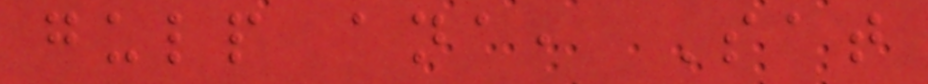gulp ana, Sat
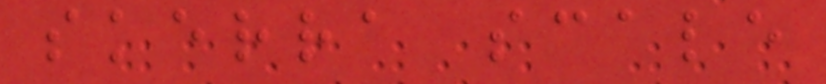skerra scale
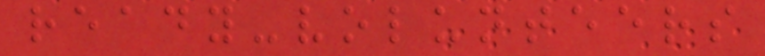ready-volunteers
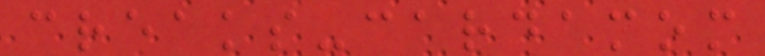creaks-cardamom
